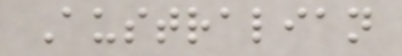Australian
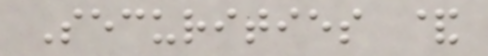Securities &
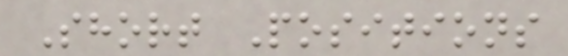Short Positions
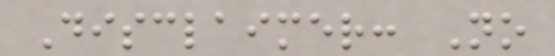Disclaimer: No
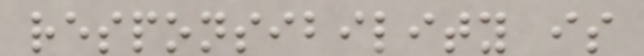responsibility is
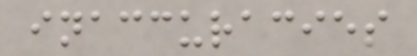inaccuracies
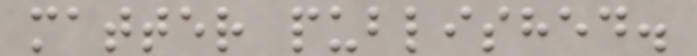matter published.
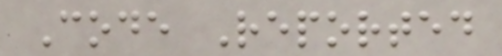Code Reported
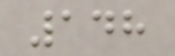148
